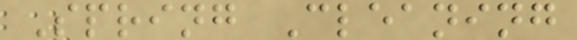Spring Cleaning
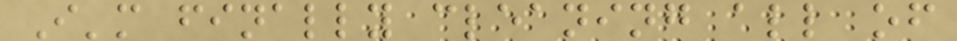I'm finally cleaning all of
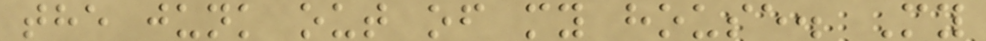the junk out of my house. My
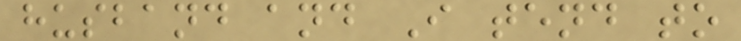husband and I tend to
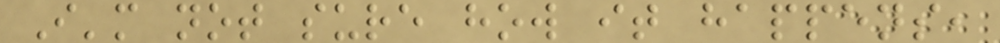I'm not sure how it happens,
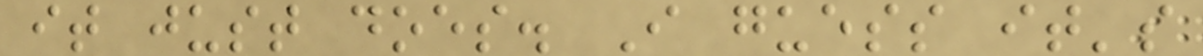it just does. I guess it's
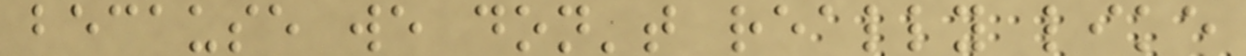because we don't really like
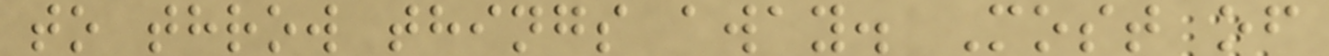to throw things away. Most of
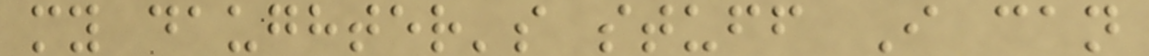my daughter's stuff I can
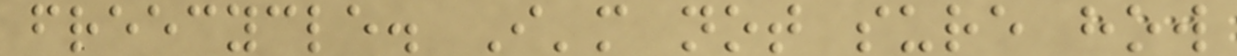freecycle. I'm not sure how
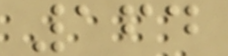164
